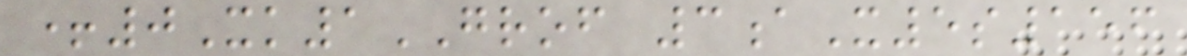+0Xk1GROF 3aX5s156
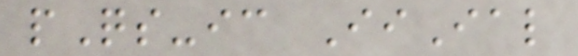pQs-ic IiIal
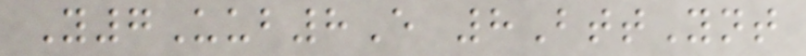Y7Uub8E 8BttYnt
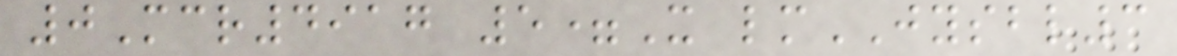0Mcr4917 5=X lmJYSBL3
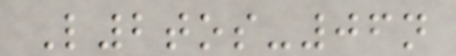L2tos-06n
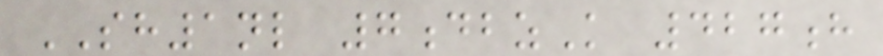SH1nl 7dbzK 427h
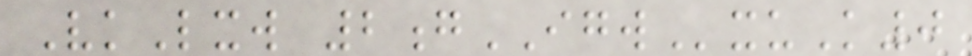VkLxw 2gIGWxuK0
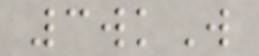3wkW
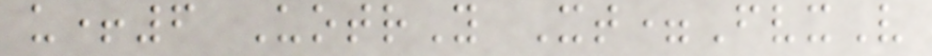u+6 UotrY Xt=FvxV
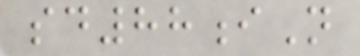sd88iN
